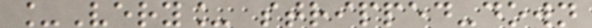_Very_ stripped-down
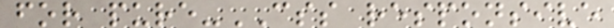for pure-CSS responsive
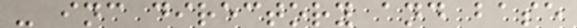- inc directory and base
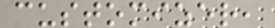customizer,
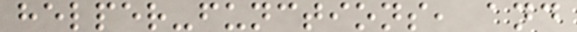helper-functions, and
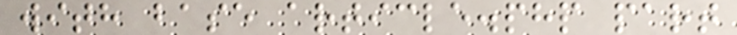with base article.php part
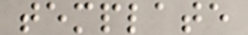template
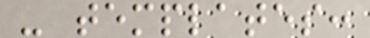- templates:
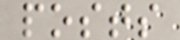posts
